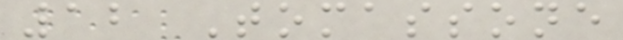12 Tomassone
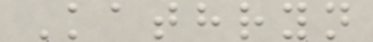Kathryn
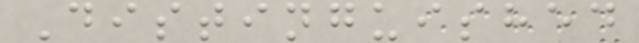Distinguished
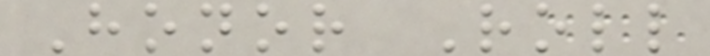Honor Roll
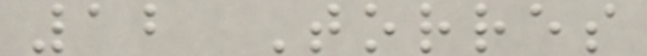12 Torres
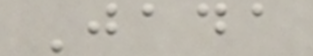Jada
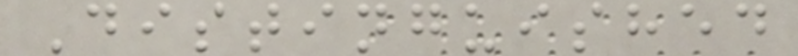Distinguished
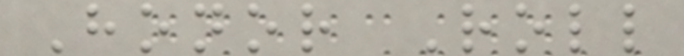Honor Roll
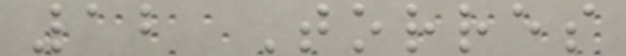12 Torres
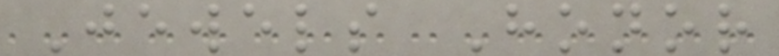Jewels Honor
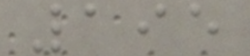195
